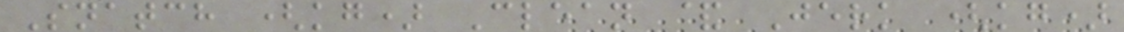Snatch (kg) Clean & Jerk (kg)
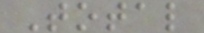Total
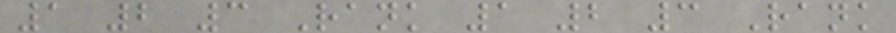1 2 3 Rank 1 2 3 Rank
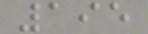195
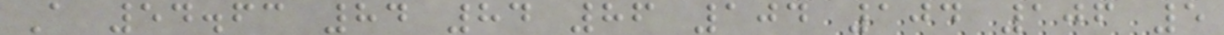A 54.63 84 84 86 104 104 106 5
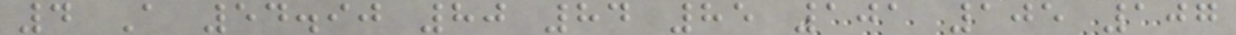4 A 54.90 80 84 85 101 105 107
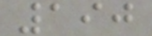190
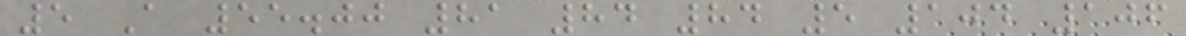5 A 55.00 81 84 84 5 104 106
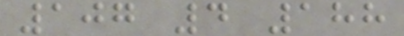107 4 188
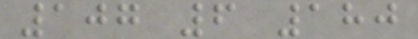107 6 180
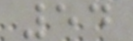54
